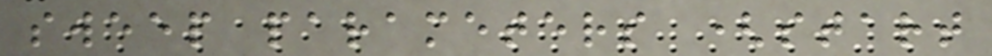sweep parameters (start
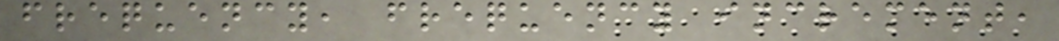frequency, frequency increment,
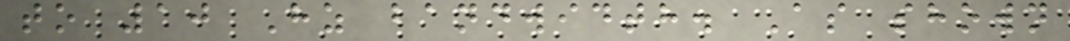to 10 Hz bandwidth. As shown
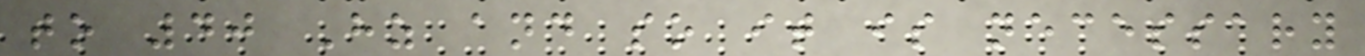to 40 Hz and so it is necessary
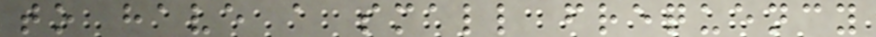to have a small frequency
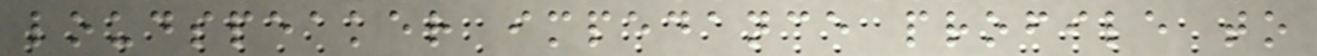loudspeaker impedance profile to
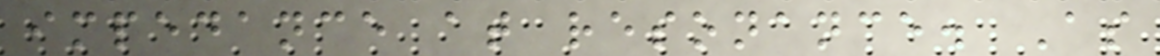impedance at resonance. As
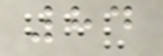84
